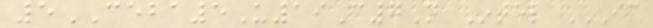5CEBA5U19C7N Intel IC
